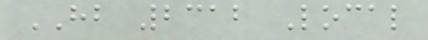HB 2312 Local
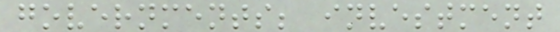governments; investment
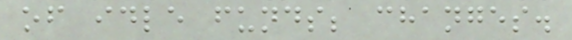of idle funds; changes.
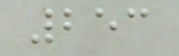253
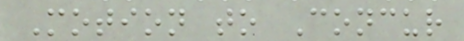Motion to Concur
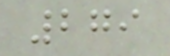279
